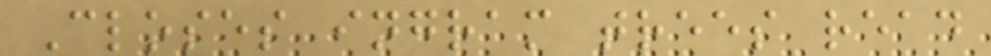Closes ingram trees read
